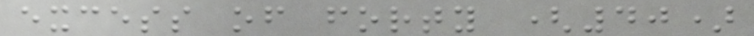excess of forty (40)
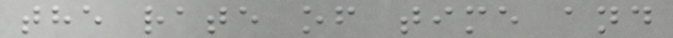the rate of time and
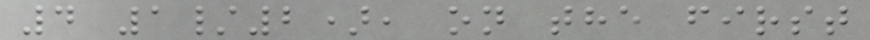4 1/2), on the first
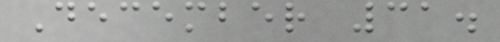December 31.
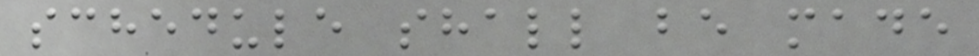schedule shall be made
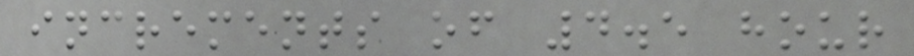increments of 4.5 hour
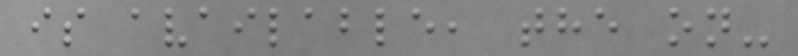is available, the on-
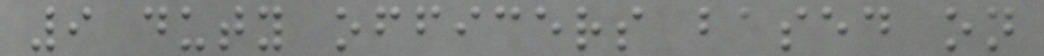9 duty officers based on
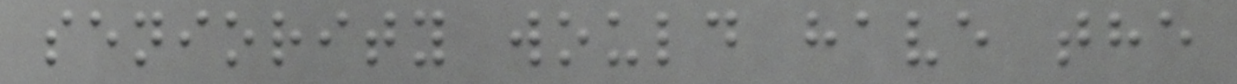seniority would have the
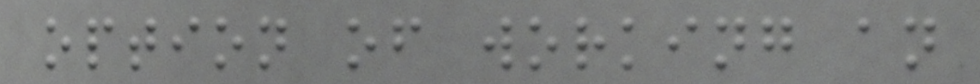option of working an
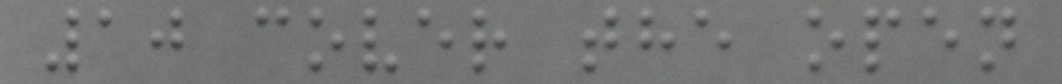10 cover the open
